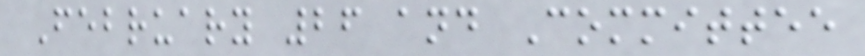February 26 and Committee
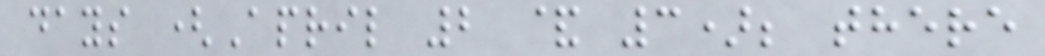days (April 2 & 3); there
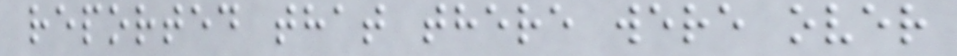reported that there were over
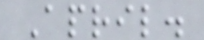April.
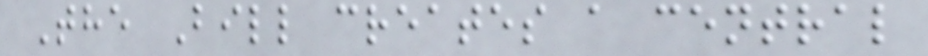The Bill creates a central
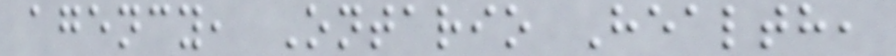agency, Ontario Health,
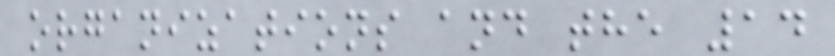organizations and the 14
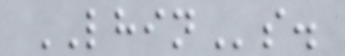LHINs.
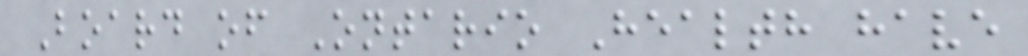Board of Ontario Health have
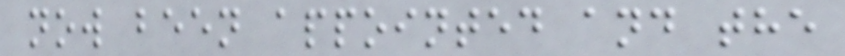now been appointed and the
